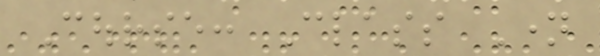Course: Class Name
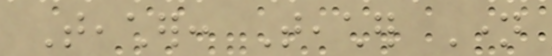Teacher: Teacher Name
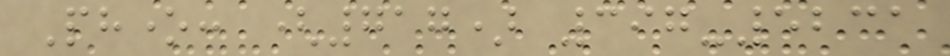Phone: (717) 397-5231
